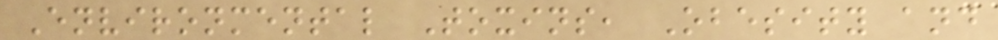Environmental Toxins, Obesity and
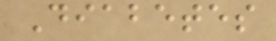Diabetes
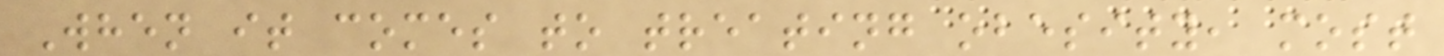When it comes to treating obesity, most
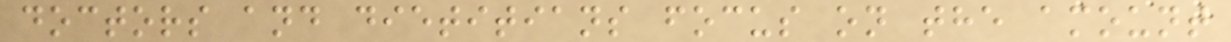doctors and dietitians focus on the amount
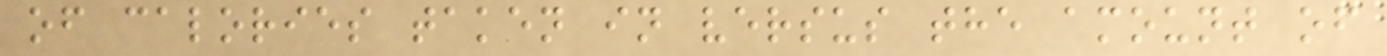of calories taken in versus the amount of
